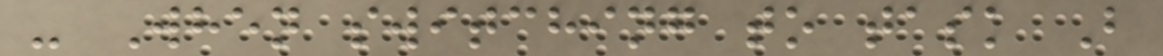- When switching to task B
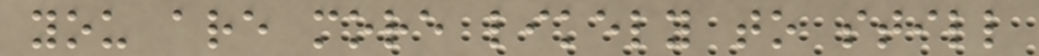you are more likely to still
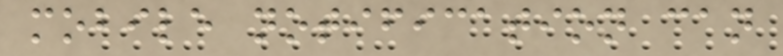mobile notification can
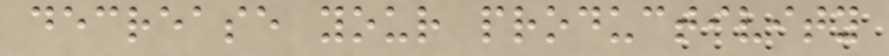decrease your productivity
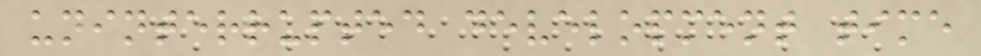uninterrupted development time
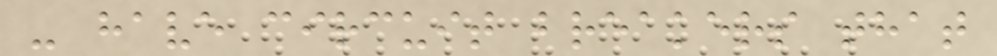- have circuit breakers that
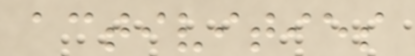activities
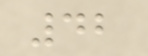42
